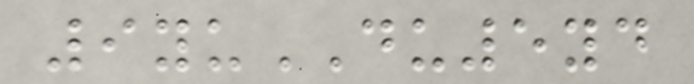9yuDU5yd
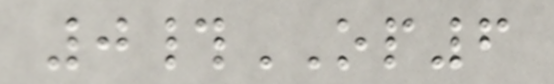0#OP6
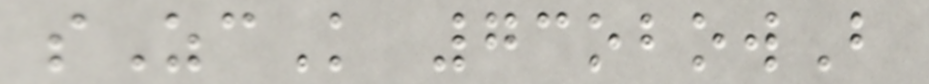sZcK 73obowB
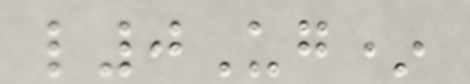l0Ug*
